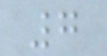7
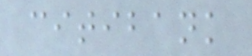citibank
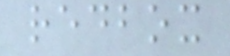redbox
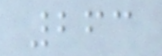263
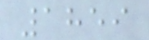1859
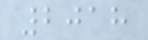2018
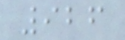926
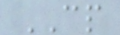CP
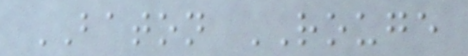BATON ROUGE
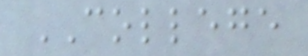COLLEGE
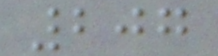207
